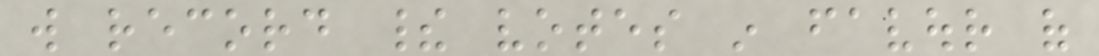will record their votes in favour of
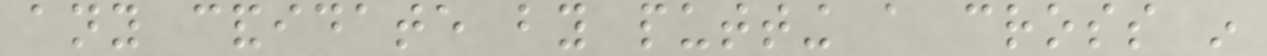any candidate by putting a cross in
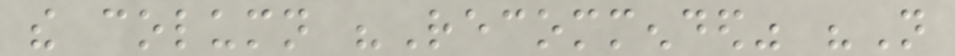the column "Recommended" "Not
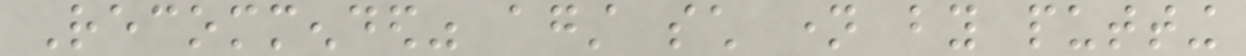Recommended" against such name by putting
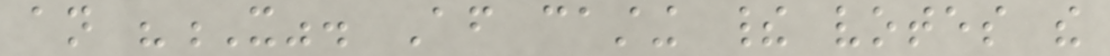an "X". After casting their votes the
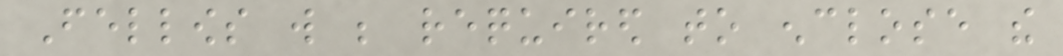Fellows will be required to enclose the
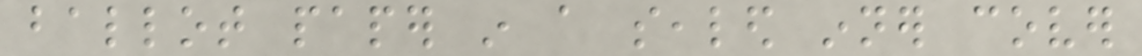ballot paper in a sealed inner cover
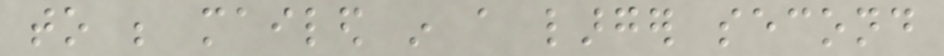to be mailed in a larger second
